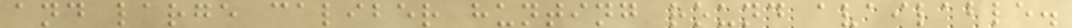and large caliber hunting round available.
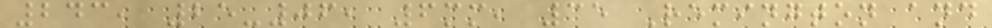243, 25-06, 6mm, 35 Remington and
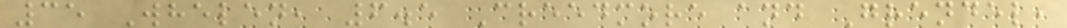35 Whelen, 6.5 Creedmore and Grendel,
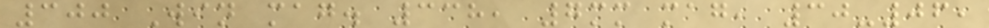300 Win mag. 338, 7mm mag, 30-06,
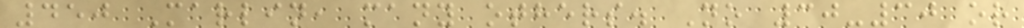450 Marlin, many others. No 30-30 or
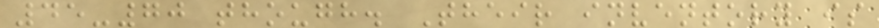45-70 though. Their inventory is
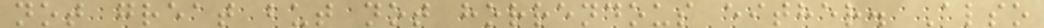not great but not horrendous either. Also
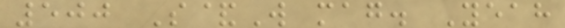500 S&W mag. Yeah
